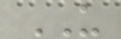US
